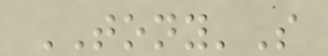TONY'S
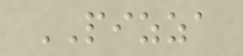PIZZA
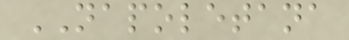NAPOLETANA
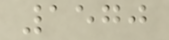1570
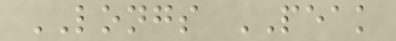LONGS PEAK
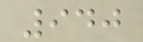940
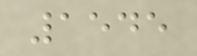1545
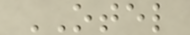OTEL
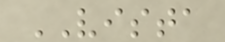VISTA
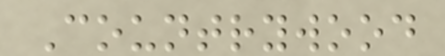Countrywood
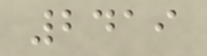2419
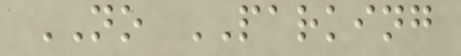NO PARKING
